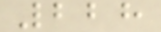228
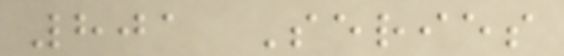801 Series
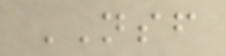NSF
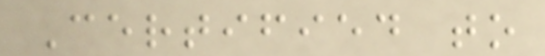Certified to
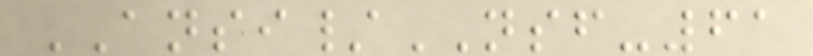ANSI/NSF-61
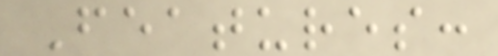Features:
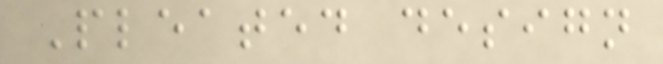Pleated design
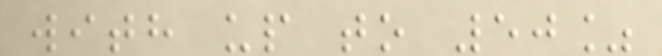with up to 50%
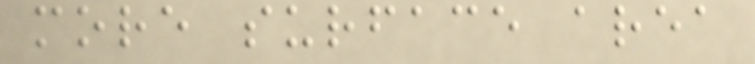more surface area
